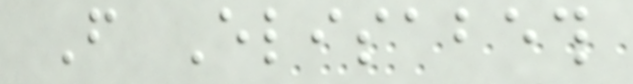From Elisabeth
